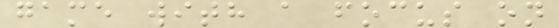game with a focus on
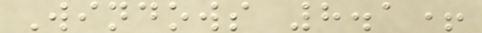Windows 8.1+
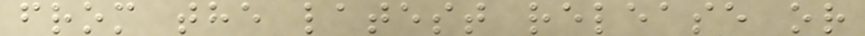from the latest release or
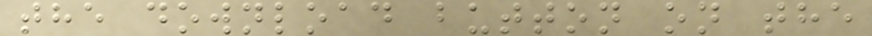the download button on the
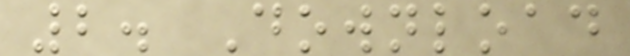2. Download
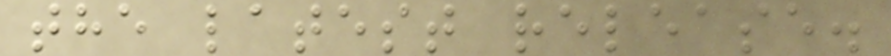the latest release.
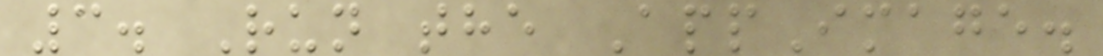3. Run the AppImage.
